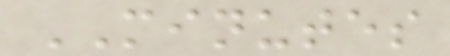MINUTES
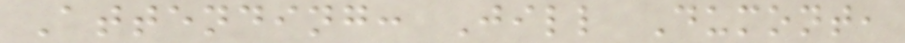Attending: Jill Dumont,
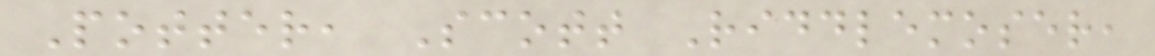Potter, Scott Riddlemoser,
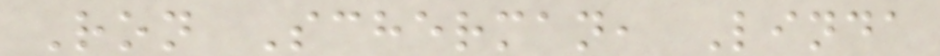Ron Scherman, Linda
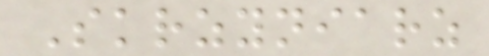Skrzyniarz
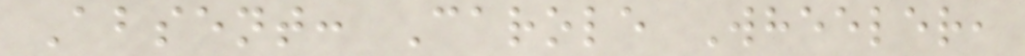Absent: Carole Wheeler,
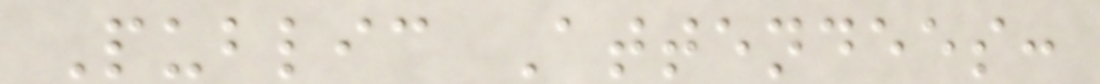Public Attendees:
